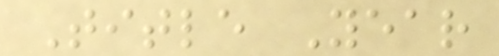Title Year
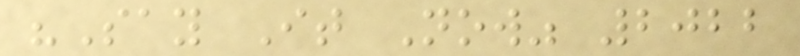"Say It Now" 2022
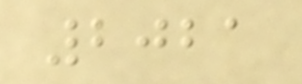2021
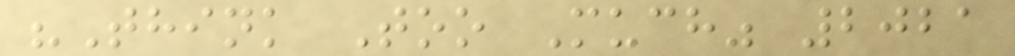"Think Too Much" 2021
